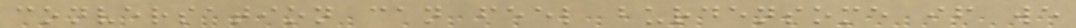conversation can feel burdensome if we
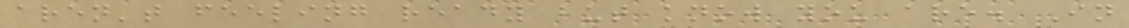aren't feeling ready but know you are. In
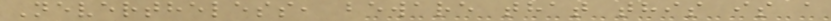Nevertheless, beware that this is a
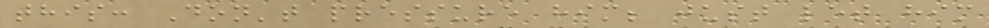this: Don't pressure him; just let him
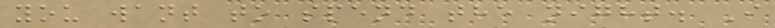you want to spend the night. I
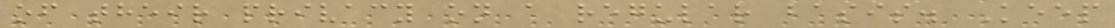of their privacy on a regular basis. Keep
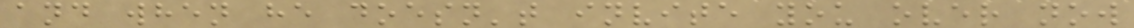and when he doesn't invite you over now
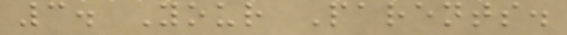3. Your Parents.
